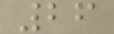26
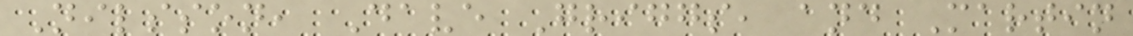Nilsson, Dave Griggs, and Martin
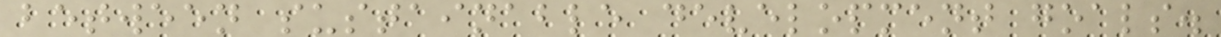between sustainable development goals.
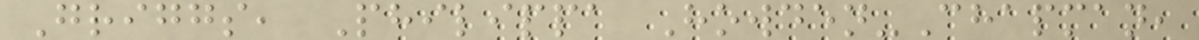Griggs, Philippa Howden-Chapman,
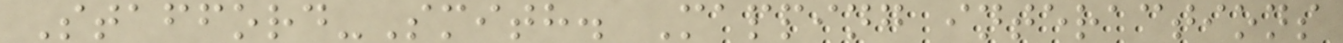Stafford-Smith. Mapping interactions
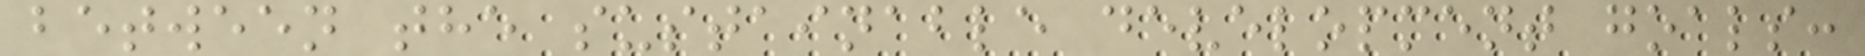between the sustainable development goals:
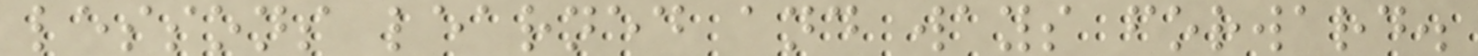lessons learned and ways forward.
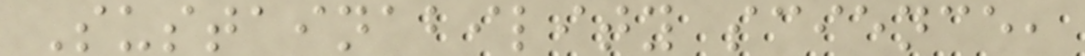Sustainability science,
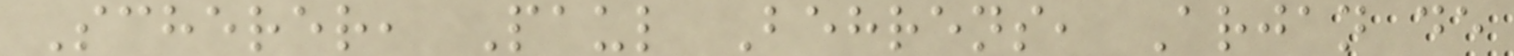Scherer, Paul Behrens, Arjan de
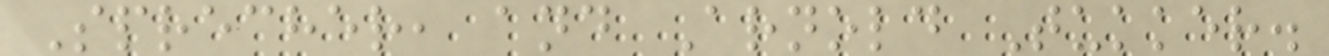Sprecher, and Arnold Tukker.
